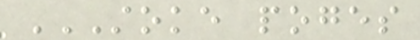STOKE POGES
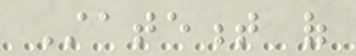Statement of
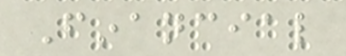Financial
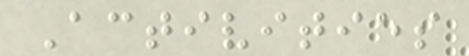Activities
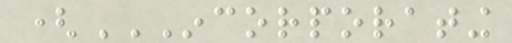(INCORPORATING
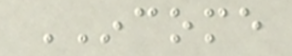INCOME
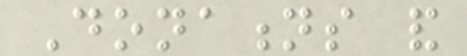Donations and
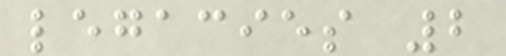legacies 2
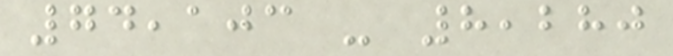74,103 - 8,280
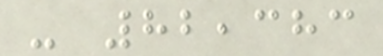- 82,383
